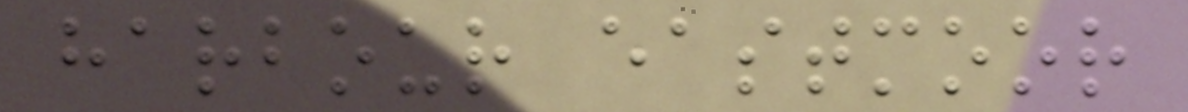harbour eastmoor
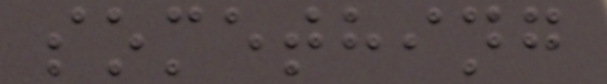something
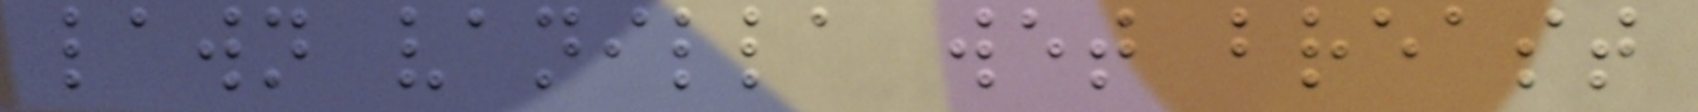lawn vanilla wet breast
